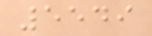5549
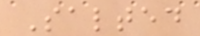Salted
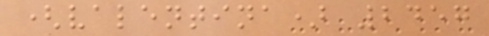(valentina) 2457
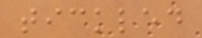tickled
